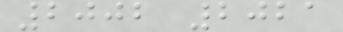2002 2021
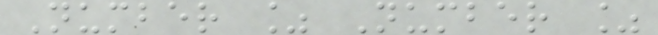Number % Number %
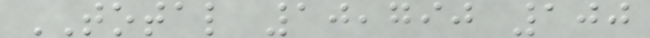TOTAL 10,790 100
